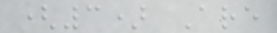(3) Are
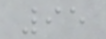95
